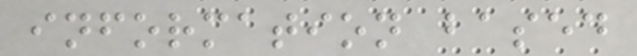information based
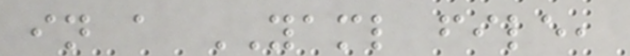in a YAML file,
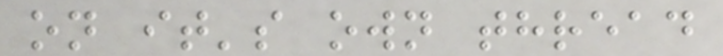on it's own thread
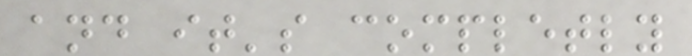and it's completly
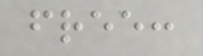free:
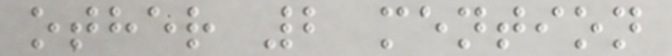other 2 mention
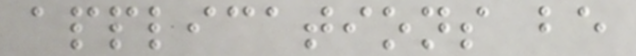applications be
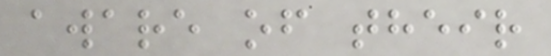aware of their
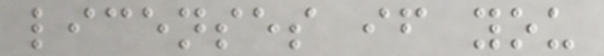licenses if you
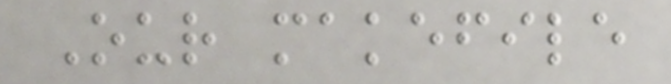Our makefile
